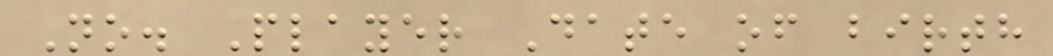No. Player Date of birth
